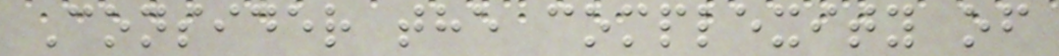Consider the complexity of
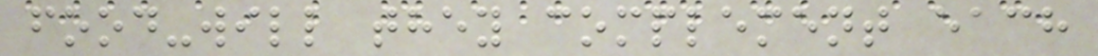food-will they complement each
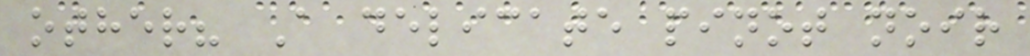other? A delicate pinot noir
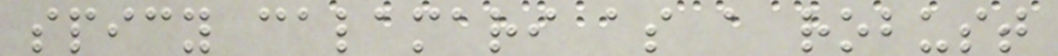spicy calamari as a robust
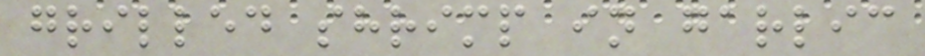grilled shrimp in garlic
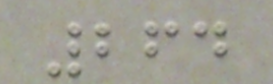264
